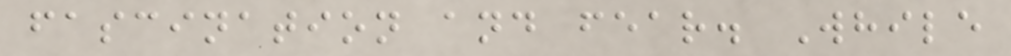fascination and fear. While
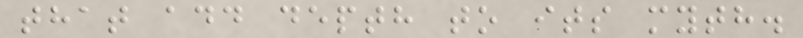that add depth to its myth.
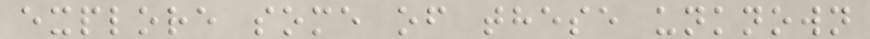explore some of these unknown
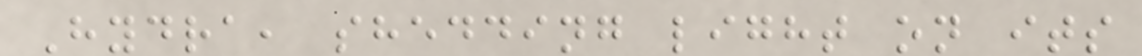Hydra, shedding light on its
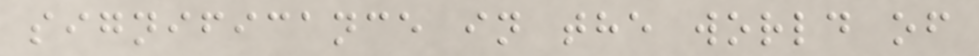significance in the world of
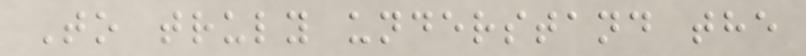To truly understand the
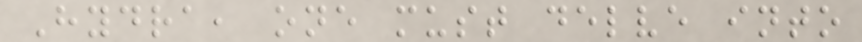Hydra, one must delve into
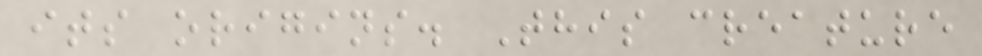its origins. This creature
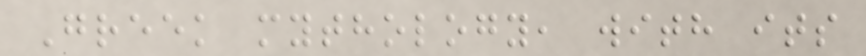Greek mythology, with its
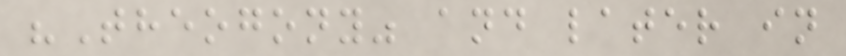"Theogony" and later in
